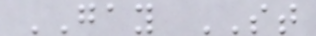GAY ST
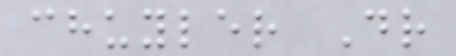chuyler Dr
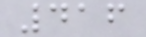416
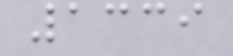1339
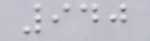940
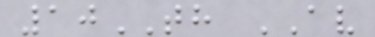10TH AV
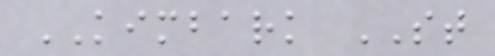KIMBARK ST
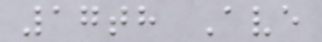17th Ave
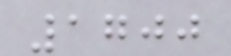1700
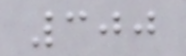300
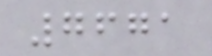7671
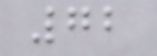72
